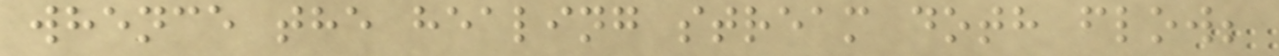whence the healing stream doth flow;
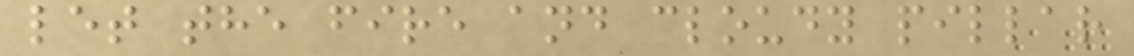let the fire and cloudy pillar
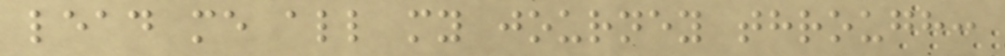lead me all my journey through:
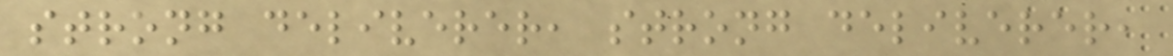strong deliverer, strong deliverer,
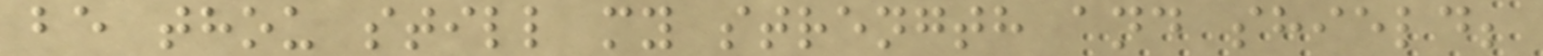be thou still my strength and shield;
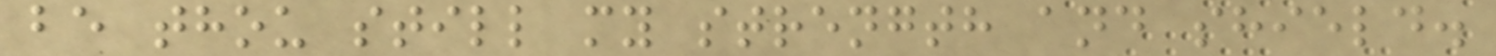be thou still my strength and shield.
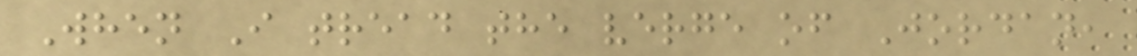When I tread the verge of Jordan,
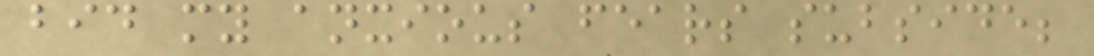bid my anxious fears subside;
